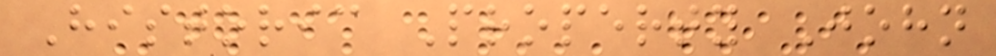Historic Property John
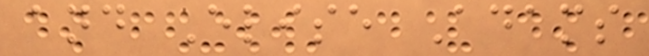and Elise Adams
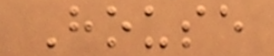House
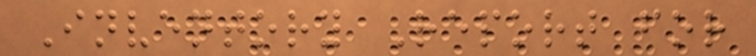Inventory Report for
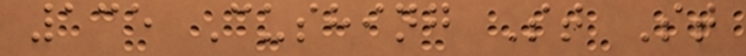135 Cushing St St
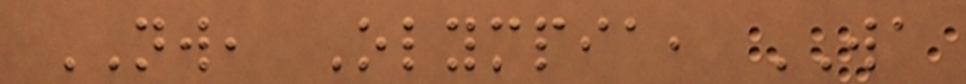NW, Olympia, WA
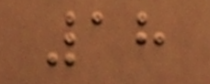18
